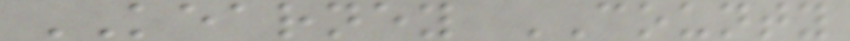KEARNEY COUNTY
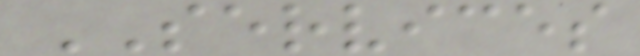SERVICES
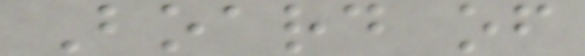Board of
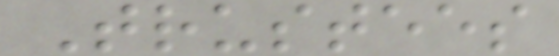Trustees
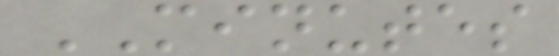MINUTES
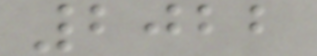2022
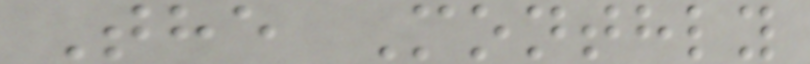The Monthly
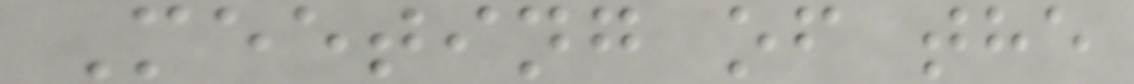Meeting of the
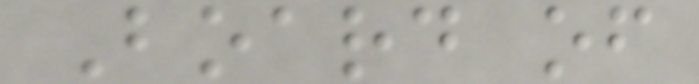Board of
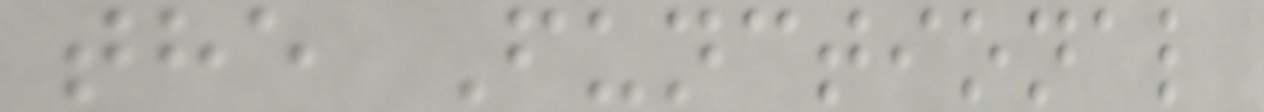the Functional
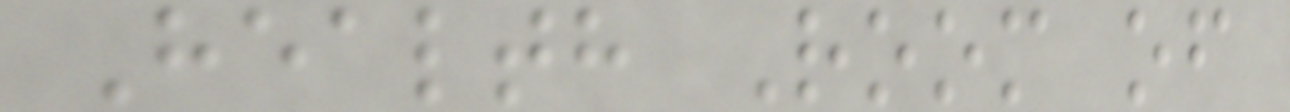Health Room of
